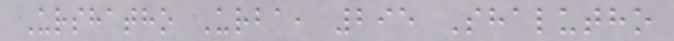Urshatho Urba, 295 Shalutho
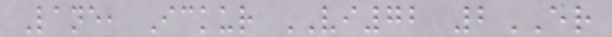Lane, Ickur VI72 2ER
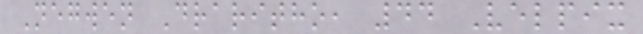Negwen Draritho, 44 Velpix
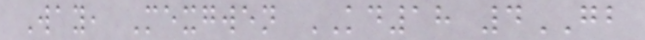Way, Mexgwen KD18 4GB
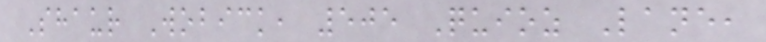Shaur Wobick, 505 Quioz Lane,
